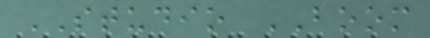STUDIO BOOM
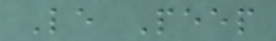Le Peep
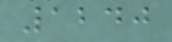1240
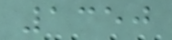1350
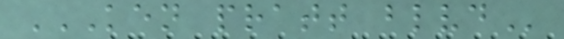KEN PRATT BLVD
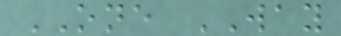ONE WAY
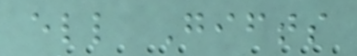ell Gifts
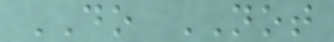DO NOT
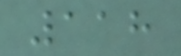118
